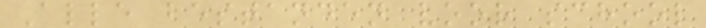Alle bestanden voor school
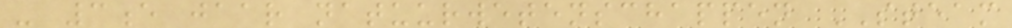- 3e jaar natuurwetenschappen STEAM
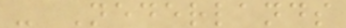- Nederlands
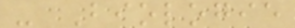- Biologie
